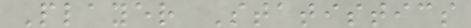Player Statistics
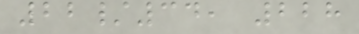22/34, 228
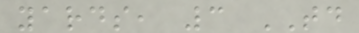yards, 3 TD
